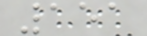151
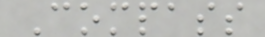Compass
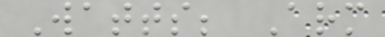Watts; Arm
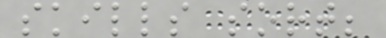skills sort;
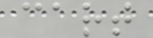cart
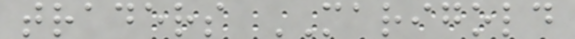traders MARIGOLD
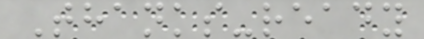Thanks-ready
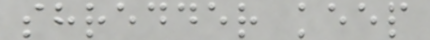shredder keep
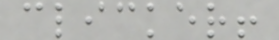clicker!
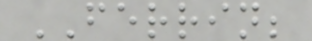FERRIN;
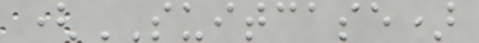(SUITCASE)
